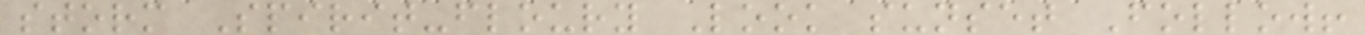storm Spirit-floury Look sunset Follow!
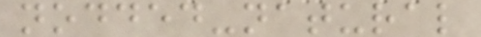nodded-natural
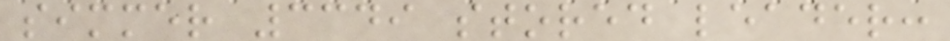simmer 3349 stored leader:
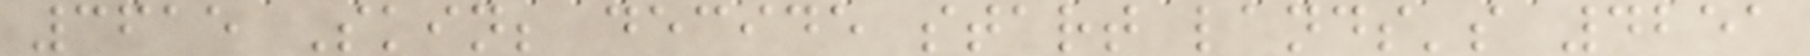3615 Skin; decide start lands's 4251
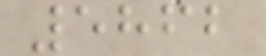5862
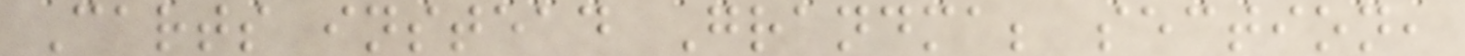Carts instead Grandma; section,
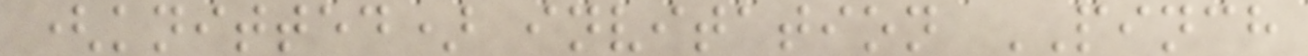(knitted) invitation PINCH
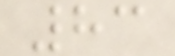83
